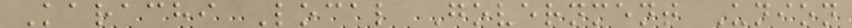Karachi Local Government Union
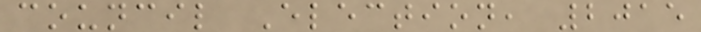council Election, 2015
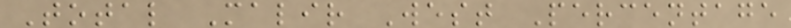Total Malir West Percentage
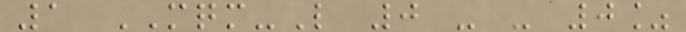1 MQM-L 0 - - 0%
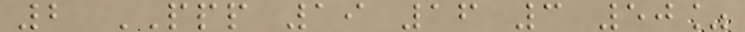2 PPP 19 16 3 50%
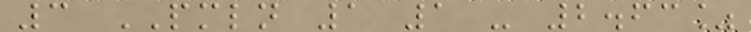3 PMLN 1 1 - 2.63%
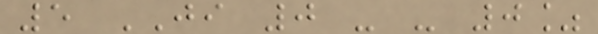5 JI 0 - - 0%
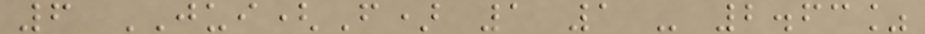6 JUI(F) 1 1 - 2.63%
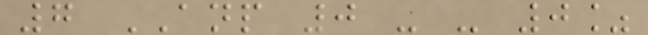7 ANP 0 - - 0%
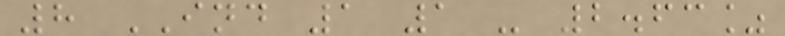8 IND 1 1 - 2.63%
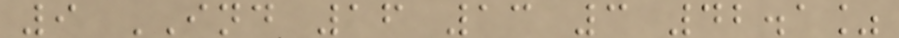9 IND 16 13 3 42.1%
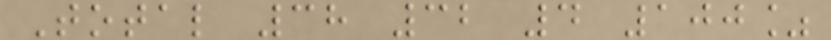Total 38 32 4 100%
